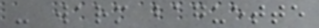- warm baguette
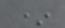*
